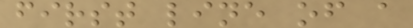first line of a
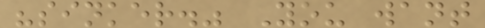"sinker." You want
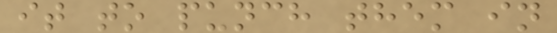it to punch them in
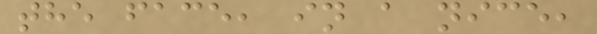the face, in a nice,
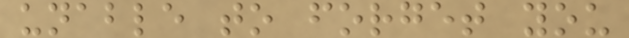unable to forget you
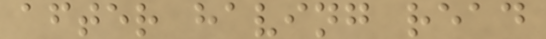after having read
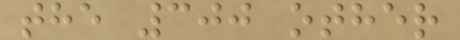the 300 other
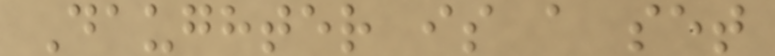Daughter is a set
